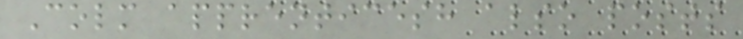Colm apprenticesh also posts
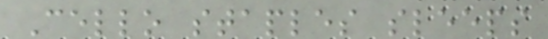Cello staples sleeps
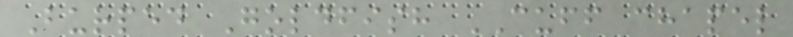Burped Goldfish CUFF chapel
